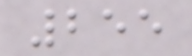255
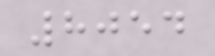8054
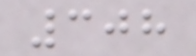308
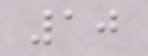10
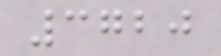3720
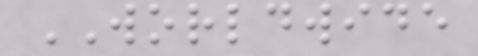WORLDWIDE
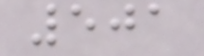501
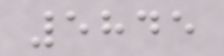5845
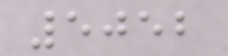5052
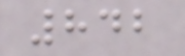842
